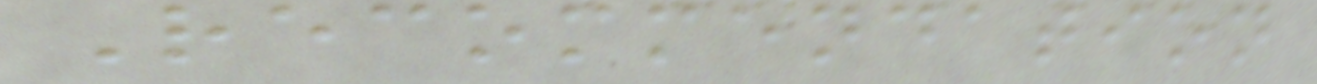Recommendation
